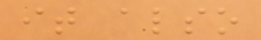it also
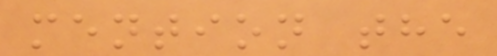mention the
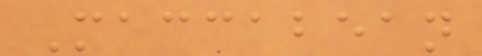Maccabean
